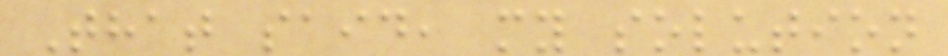That said, my solution
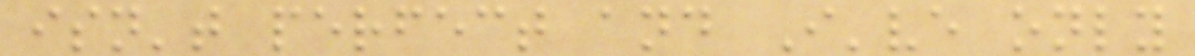isn't perfect and I've only
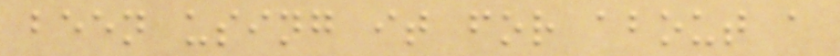been using it for about a
